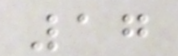17
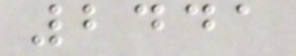2441
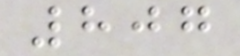807
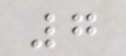7
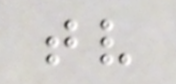tv
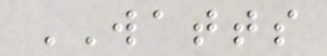WATTS
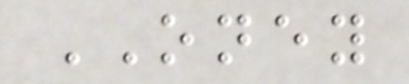ONEY
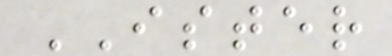ISTER
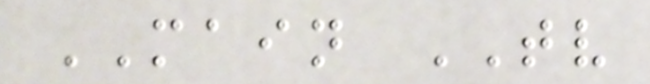MAIN TV
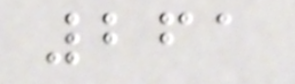261
